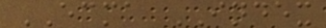ECMA INDEX
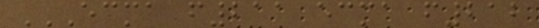ECMA F211 ECMA F212
